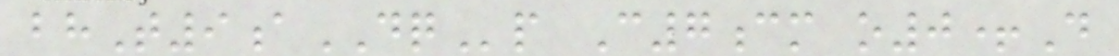bhT9aDQp C7cm o0+D
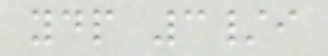ydp 3/i
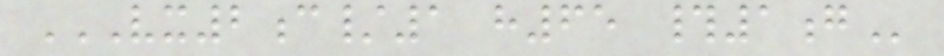VX2C/1 H65 #1G
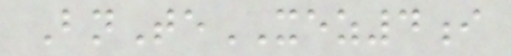BnTeXEZ4i
